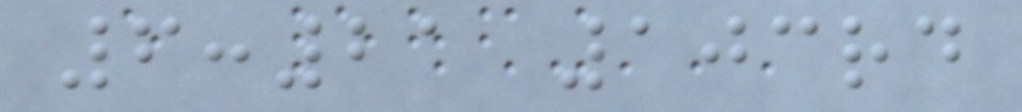6:21 103rd
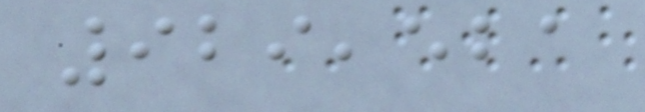929,521
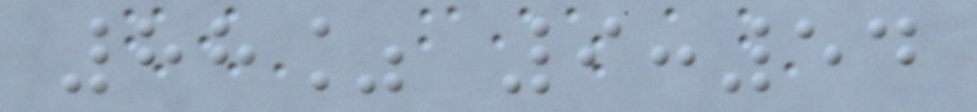88% 9:54
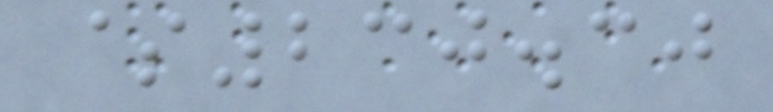$230.30
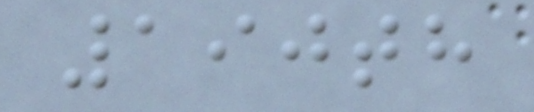190th
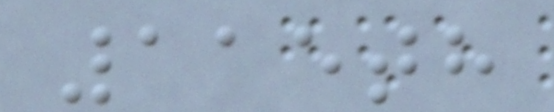115th
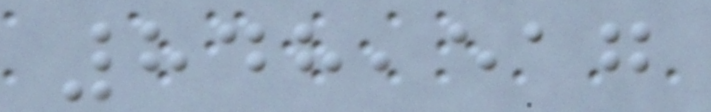848,517
